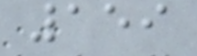159
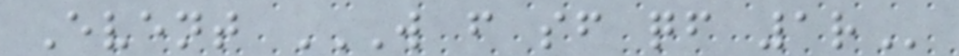Event W F SF QF 1R
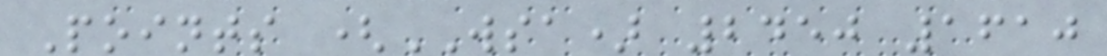Points (WSA) 2450 1610
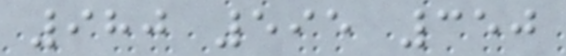980 595 350
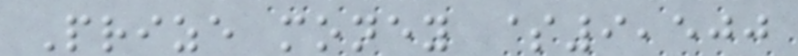Prize money $9,500
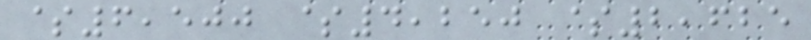$6,500 $4,250 $2,625
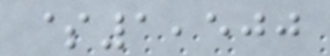$1,500
